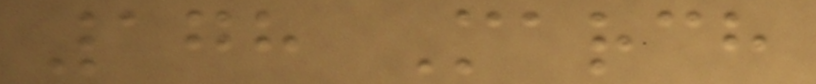178 March
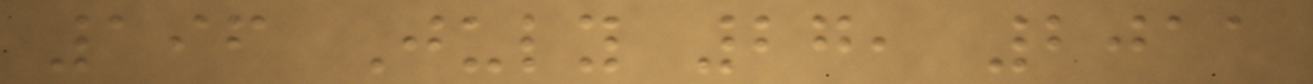196 July 27, 2011
